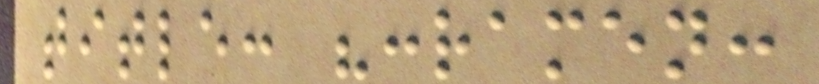title: ":ramen:
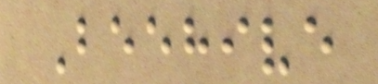Beehive
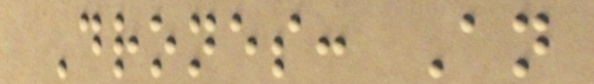Drones: An
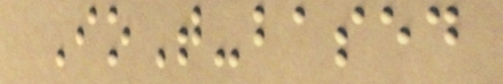IoT-based
